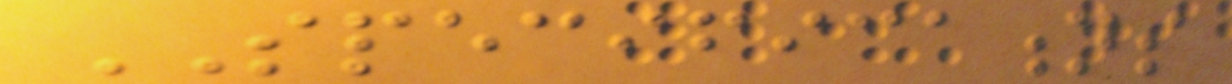SPECIFICATIONS
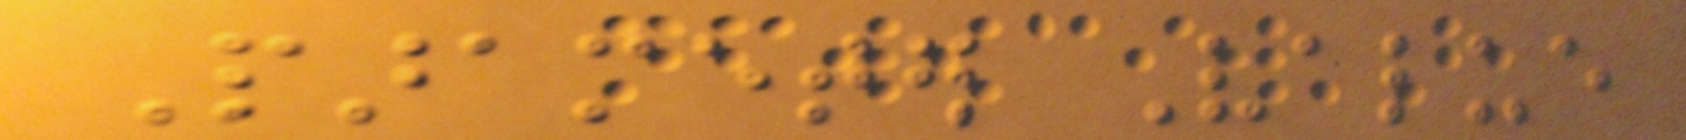Parameter Value
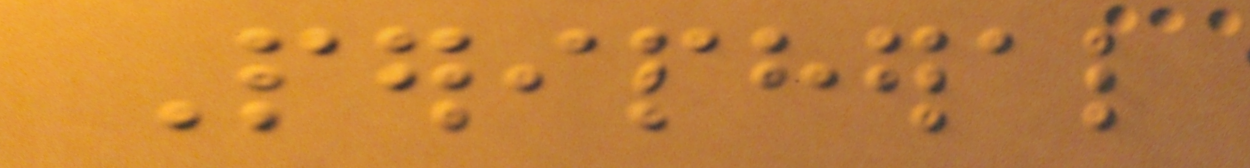Peripheral
